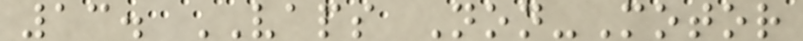13. VAPS Non-Motor
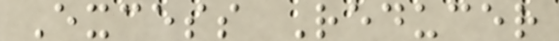Excess Reducer
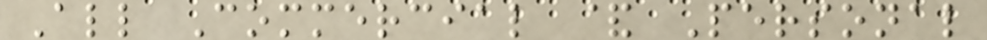All Commercial & Personal
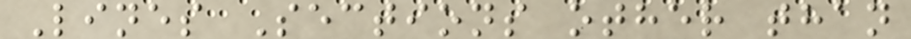Lines Sections other than
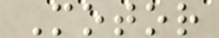Motor
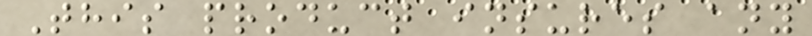This product insures any
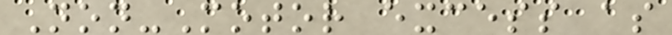Non-Motor excess as
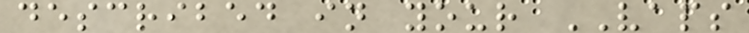described in your VAPS
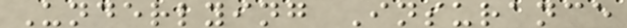Underlying Insurance
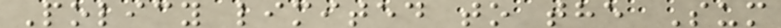Policy limited to the Sum
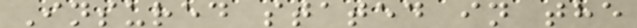Insured stated in the
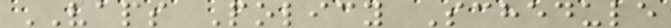VAPS Policy Schedule
